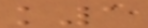k1
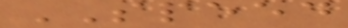SPEED
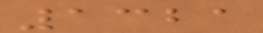1321
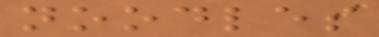noodles
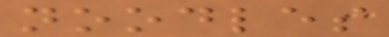noodles
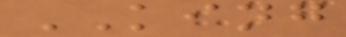KING
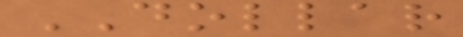DOLLAR
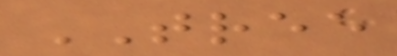TREE
